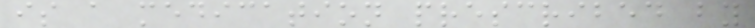is a medication prescribed by
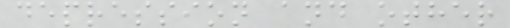depression and other
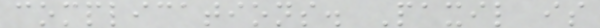complications. Paxil is
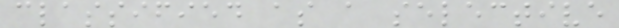classified as a selective
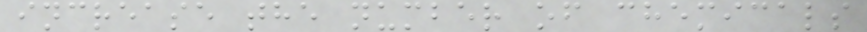increase the number of chemicals
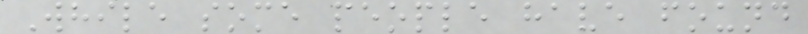While some people have found
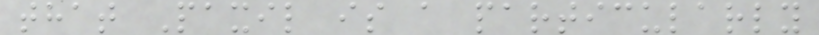that Paxil is a particularly
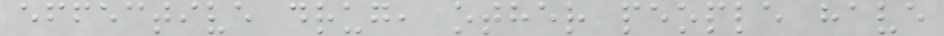effective drug, other people have
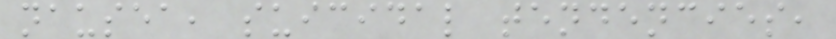nausea, suicidal tendencies,
